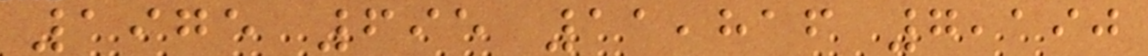1975 695 11,816 7,190
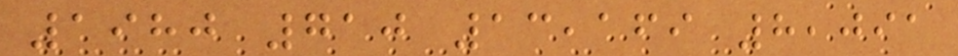1980 710 13,169 8,091
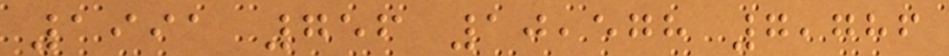1991 756 10,578 7,786
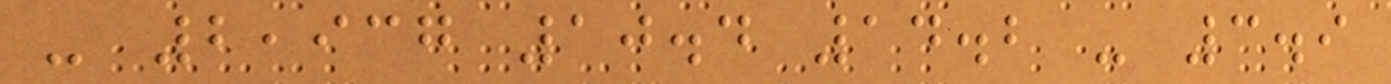- 2,937 10.4 14.2 - 3.9
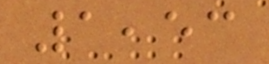1,53
